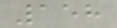158
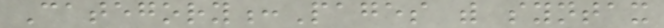Category:Pages with syntax
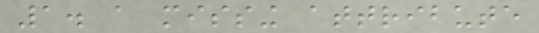1. a missing attribute
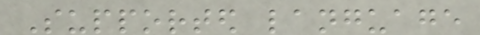Supported language
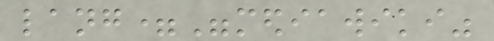lang="mediawiki"
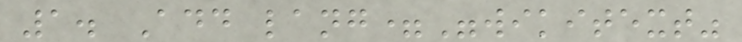1. Add lang="wikitext"
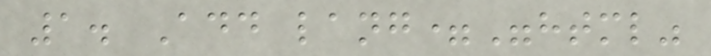1. Add lang="html"
